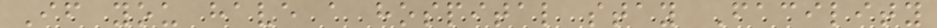If you have a hospital stay Facility
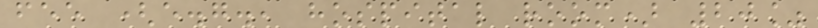fee (e.g., hospital room) 20%
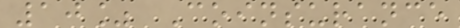10% Coinsurance
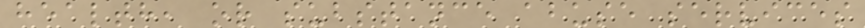health, or substance abuse services
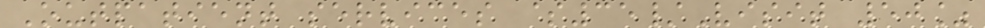Outpatient services $35/Visit 50%
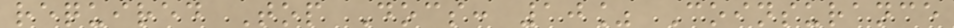required Top Docs: 10% Coinsurance
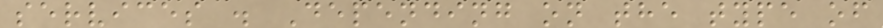services . Depending on the type of
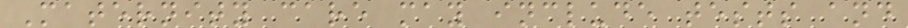Maternity care may include tests and
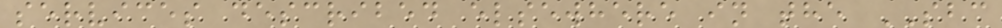services described elsewhere in the SBC
